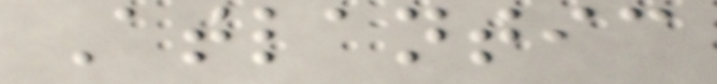Atlantic
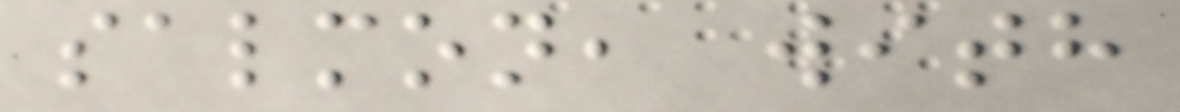salmon, with
